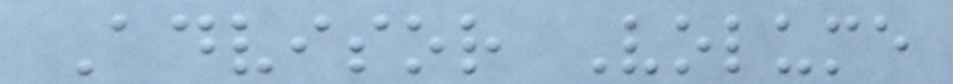Advisor Volume
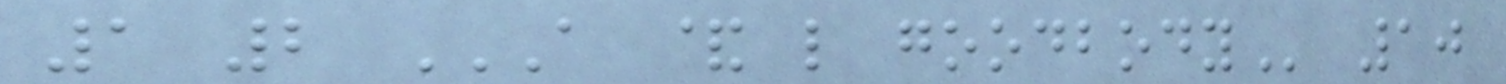1 2 A & L GOODBODY 10
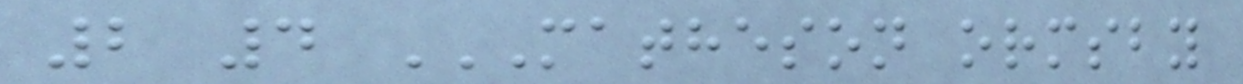2 4 MATHESON ORMSBY
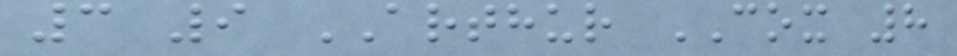3 9 ARTHUR COX 8
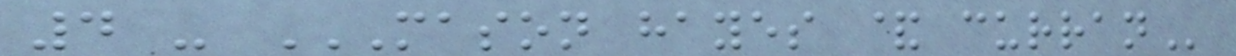4 - MASON HAYES & CURRAN
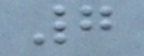7
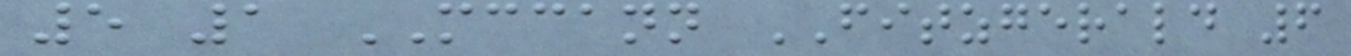5 1 MCCANN FITZGERALD 6
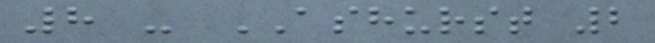8 - ASHURST 2
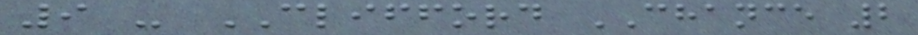9 - CLIFFORD CHANCE 2
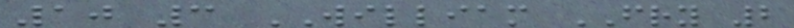10 3 WILLIAM FRY 2
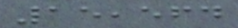15,564
